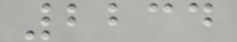2234
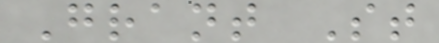Grant St
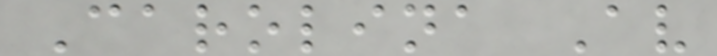Carolina Av
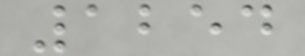1254
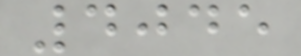4045
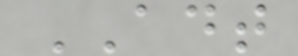ADT
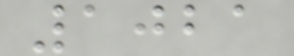1021
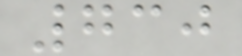730
